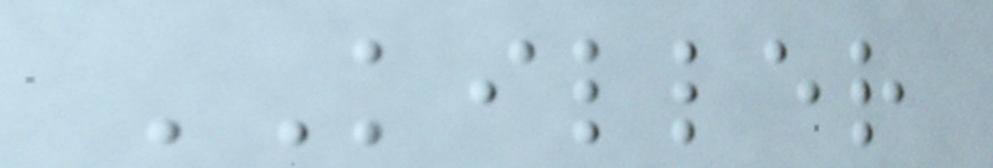KILLER
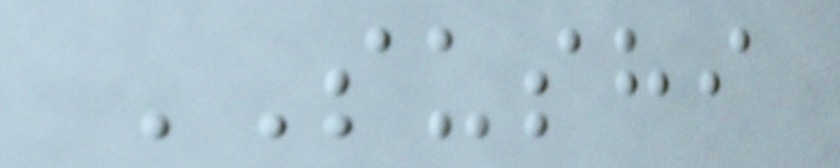SUSHI
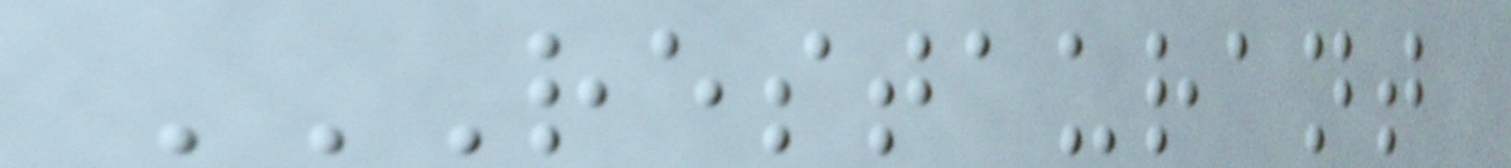RESTAURANT
